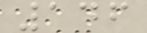146
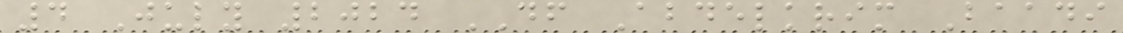4 July 2024 DF Abdelkrim Baadi
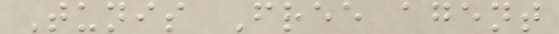Tunis Free agent
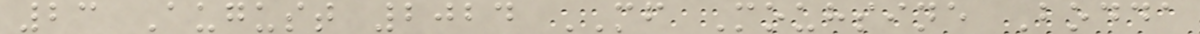23 August 2024 MF Mouhsine Bodda
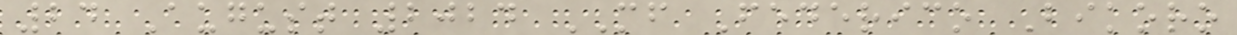24 August 2024 MF Federico Bikoro
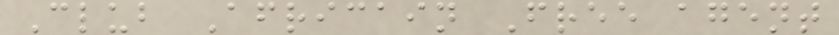Club Africain Free agent
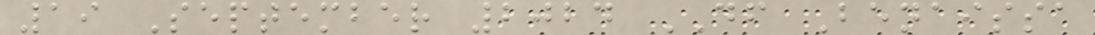19 September 2024 DF Benaissa
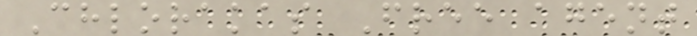Chlorakas Free agent
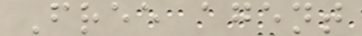Free agent
